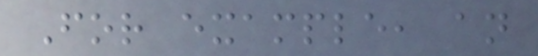For example, an
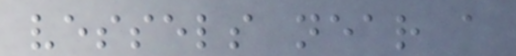vessels near a
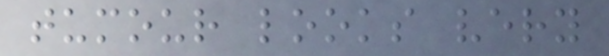tumour looks very
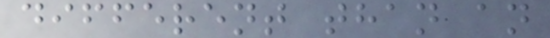different than an
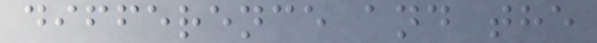difference and the
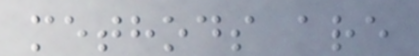methods are
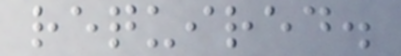required.
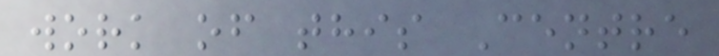work of this Centre
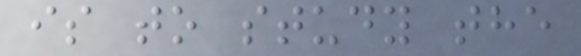is to study the
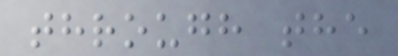through the
